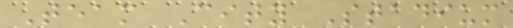Team City Stadium
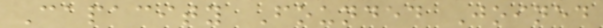Capacity Founded Joined
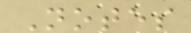Notes
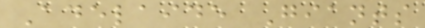Adelaide Giants
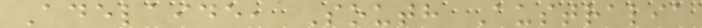Adelaide, South Australia
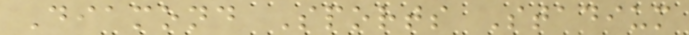Diamond Sports Stadium
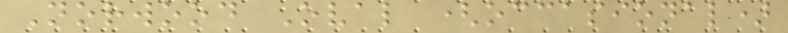Norwood Oval (occasional)
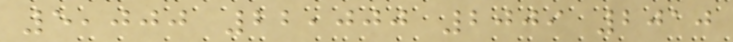5,000 22,000 2009 2010
